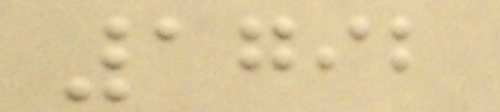1792
